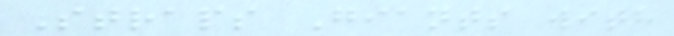Straps Giants with
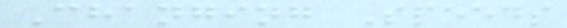Changing Speeds
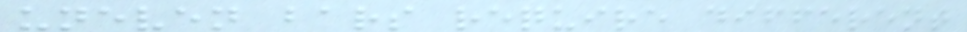uneven bars require different
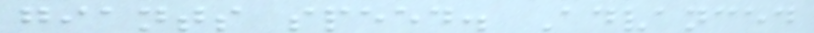giants speed. Advanced
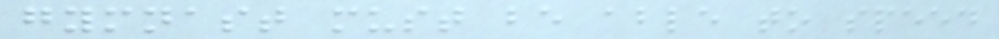gymnast must be able to speed
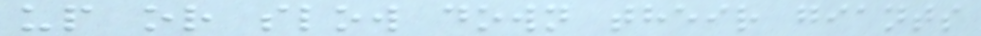up or slow down their giants
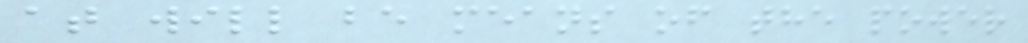at will be means of the power
